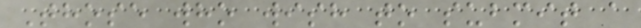Those who wish to submit a
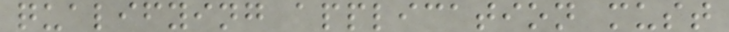qualifying application must
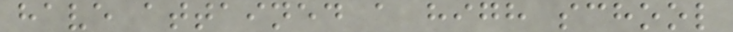have attained a high school
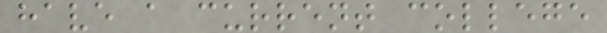have a current college
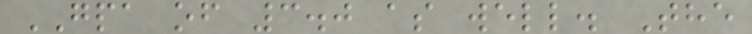GPA of 3.0 as well. The
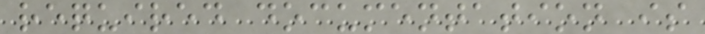required documentation is
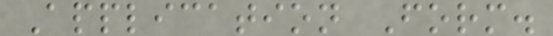Application Form.
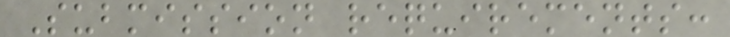Submission requirements:
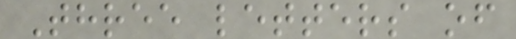Three letters of
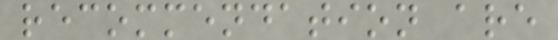recommendation are
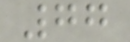77
